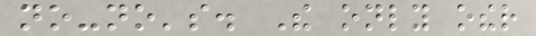no-no's. The only other
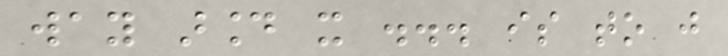way around it ... is to just
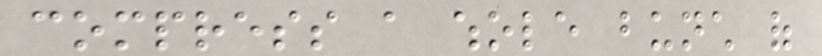compress a whole bunch of
